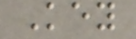Key
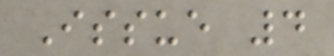Issue 4
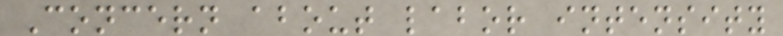Concern about labor intensity
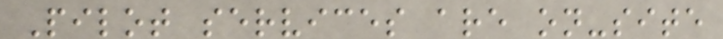Pilot services are on-site
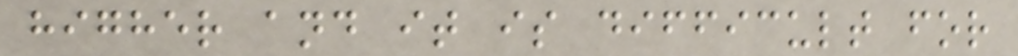higher and it is difficult for
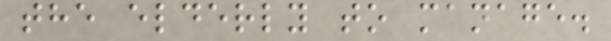the elderly to manage.
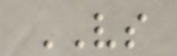VS
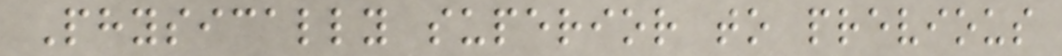Physically superior to previous
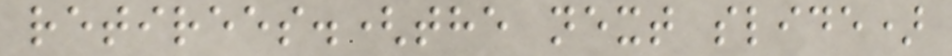retirees.(the next slide)
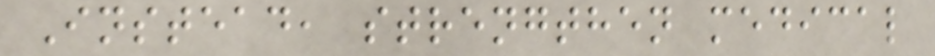Instead, strengthen medical
